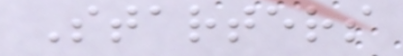Starters
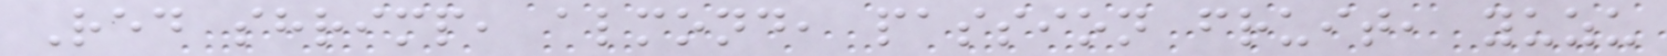Red shrimp, almond, passion fruit, yuzu
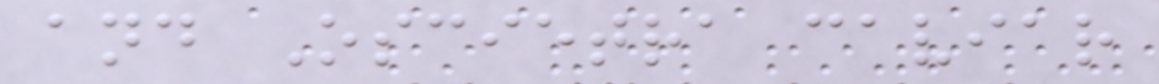and Oscietra caviar
